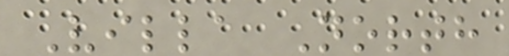Villa North
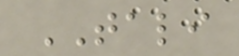TALI
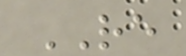RE
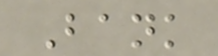Bank
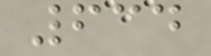634
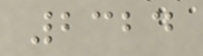2324
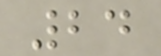24
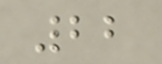22
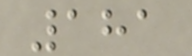181
